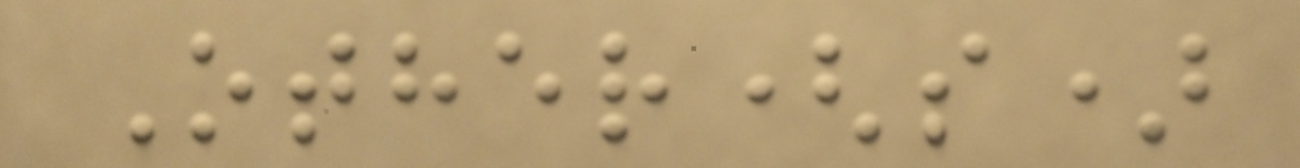Other(s)
